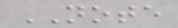NOTE
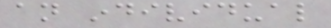an individual
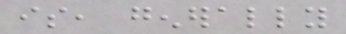is, generally
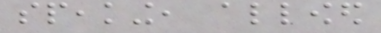speaking, allowed
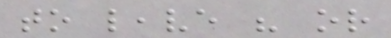to leave his or
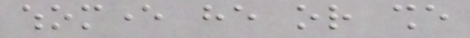whomever he or she
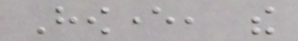However, the
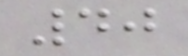40
